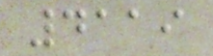4119
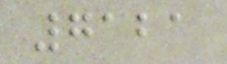7121
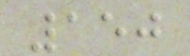150
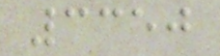3350
